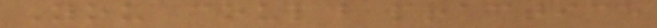You could practice
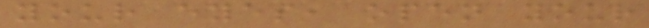your eyes, open your
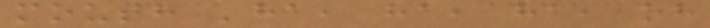mouth 'ha, ha, ha, oh
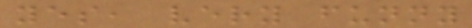yes, very funny
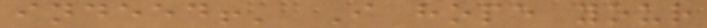indeed!' I hope your
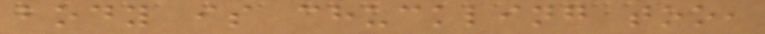body is chuckling too,
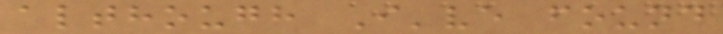although I've found
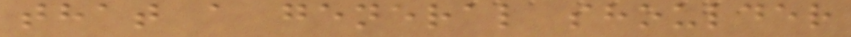that a general shoulder
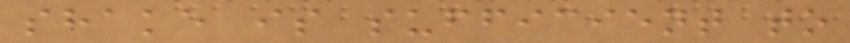shake is sufficient to
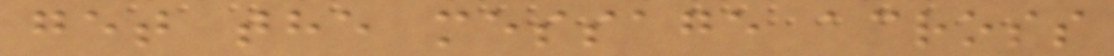get the message across
